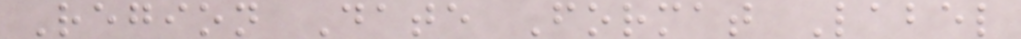Region Date Format Label
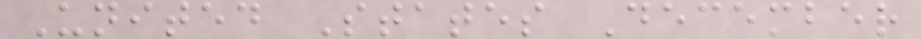United States December
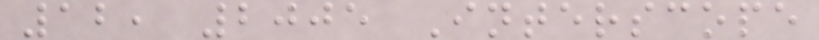12, 2005 Interscope
